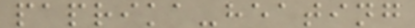paprika-heating
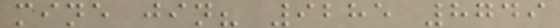mine jin? 9285 8749
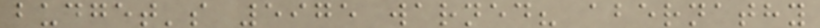budget's 5975 warned? abernathy
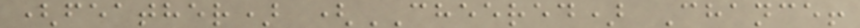(feather) (CHEERED) Chance!
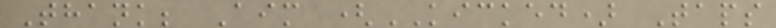Thank; Aim (KICKED) Taps
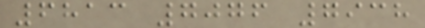6813 7076 7938
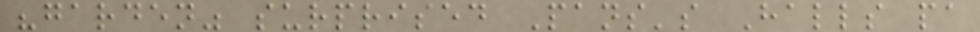"garden" surprised Pans's Halls pa
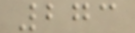273
